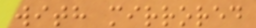with mirrored
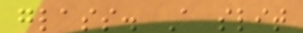glass. A slit
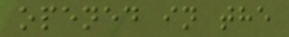opened in the
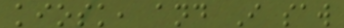kiosk, and I saw
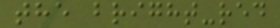the bright-red
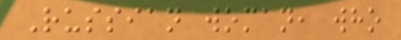Russian woman, who
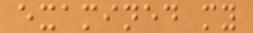examined my
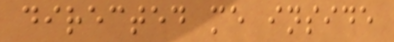directed me inside
